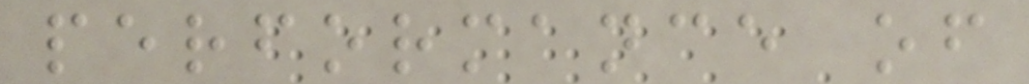performance of
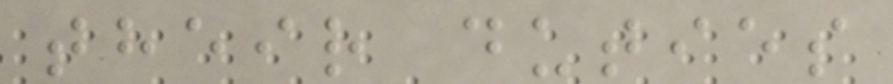their duties
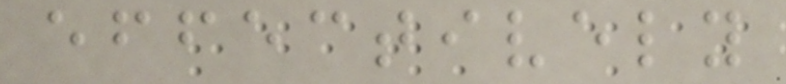effectively
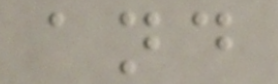and
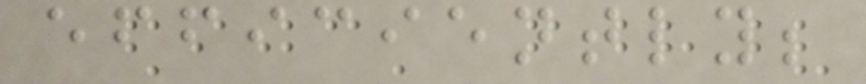efficiently;
